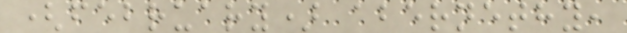(february) abernethy,
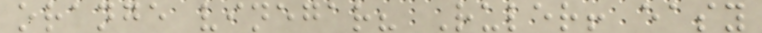orange vinegar? Ruler! easy
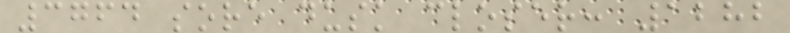3764 sore dusk closer: 1282
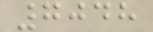7048
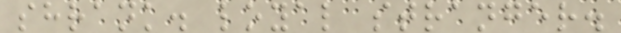shrank. loyal stranger.
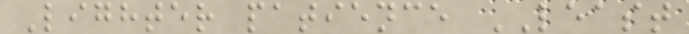Lighter patience LEAST
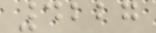4227
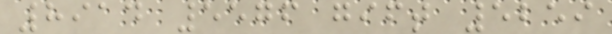8914 5576 gift 5259
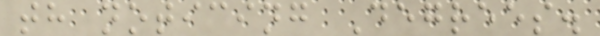th noticing Degrees.
